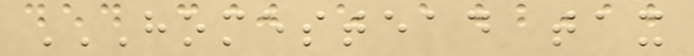HOMESTEAD TAX
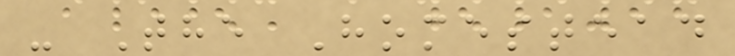- The Homestead
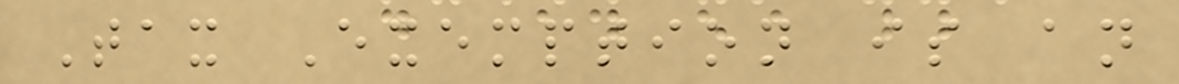Tax Exemption is an
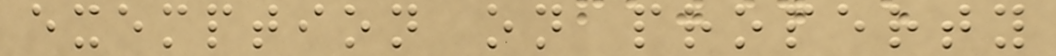exemption on property
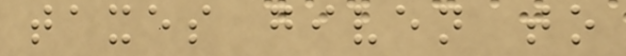taxes given to
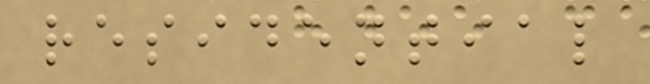residential
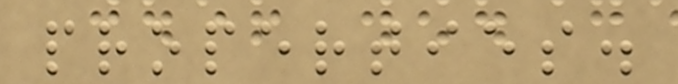properties.
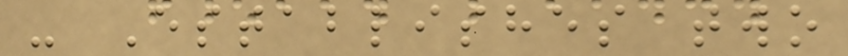- Establishes two
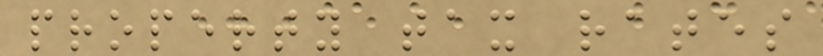property tax rates
